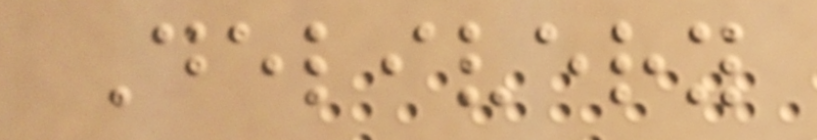Delivery
